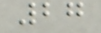27
